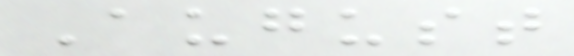August
